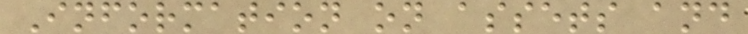Information on assets and
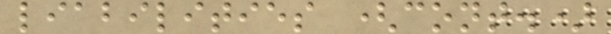liabilities (cont.)
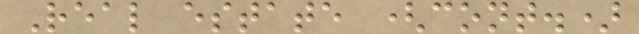Real estate (cont.)
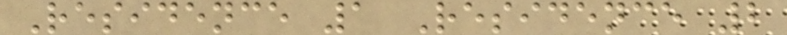Residence 1 Residence 2
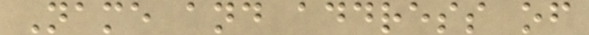Name and address of
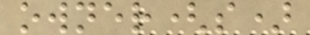owner(s)
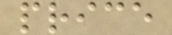price
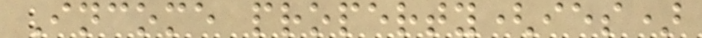Income property(ies)
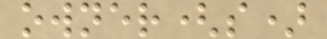owner(s)
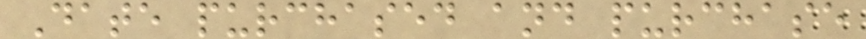Date purchased and purchase
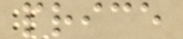price
